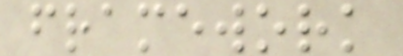framework
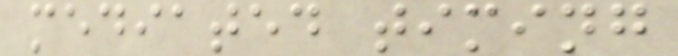mediated timing
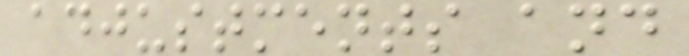adjustments and
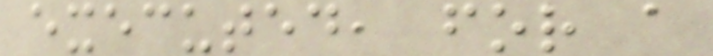executed, for a
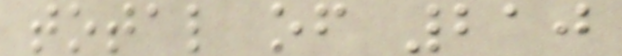total of 210
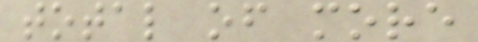total of more
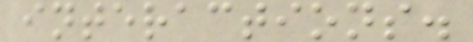interactions.
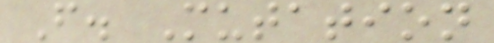F. Mutation
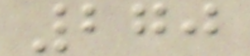270
